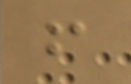f
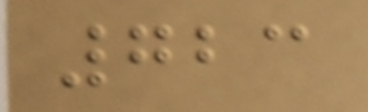723
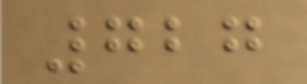727
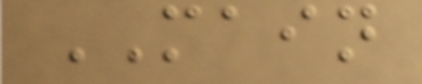MAIN
